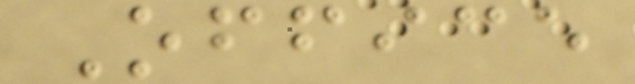Office
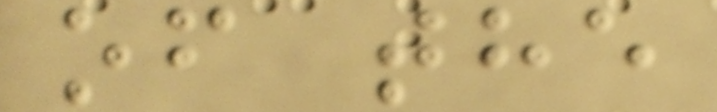of the
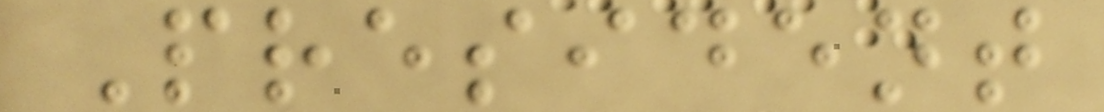President
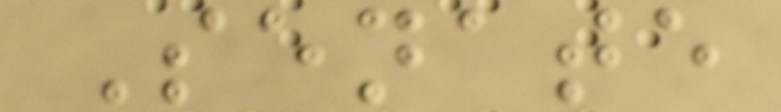Senate
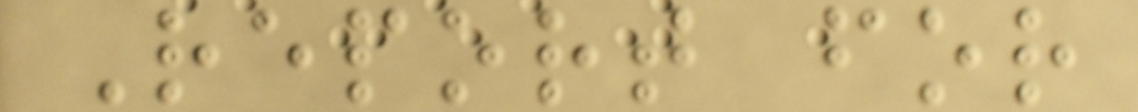Report for
